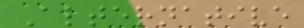Alternative
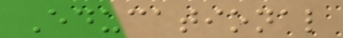Educational
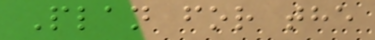Plan for the
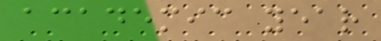academic year
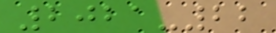2021-22
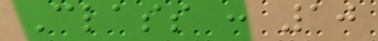Class : 10
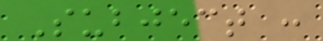Subject :
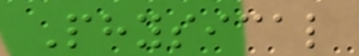Physical
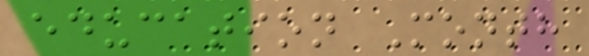education Month
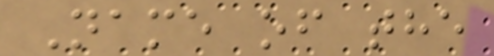Name of the
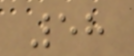58
